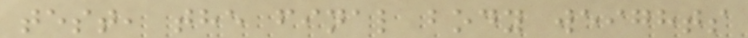test, the final body weights
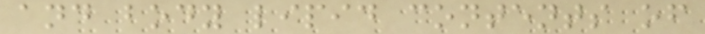and body lipid contents of
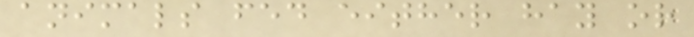animals fed either hay or
